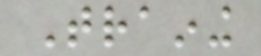Training
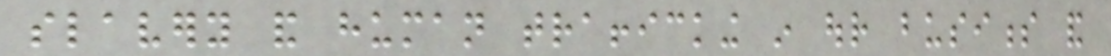slavery and human trafficking in our business and
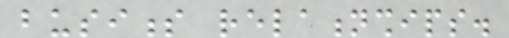business relationships.
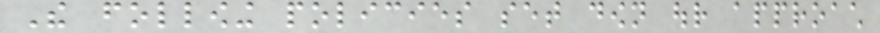The following policies set down our approach
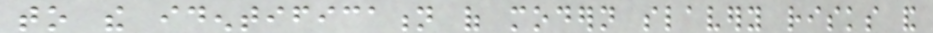to the identification of modern slavery risks and
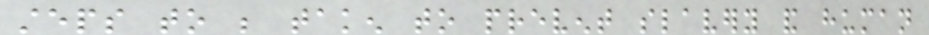steps to be taken to prevent slavery and human
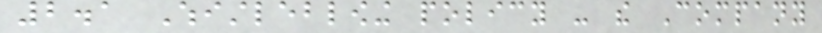2.1 Whistleblowing policy - the Company
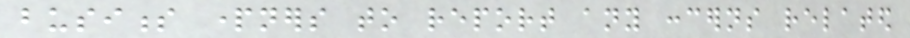business partners to report any concerns related
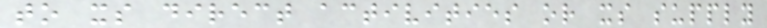to its direct activities or its supply
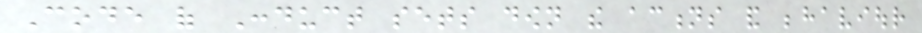Code of Conduct sets down the actions and behaviour
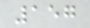157
